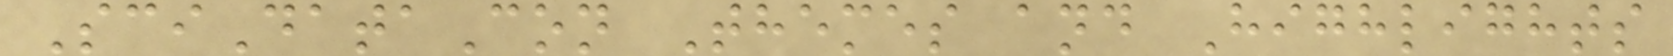SciDataCon Themes and Highlights
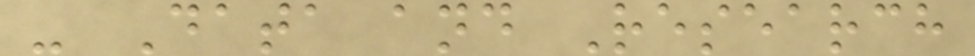- Data and Research
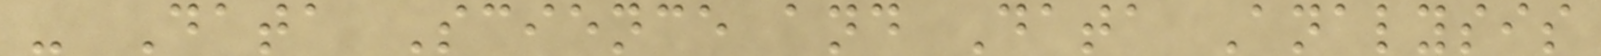- Data Science and Data Analysis
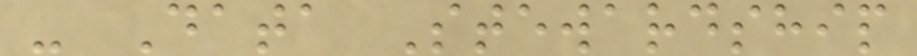- Data Stewardship
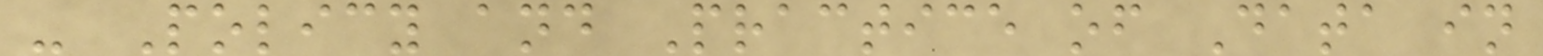- Policy and Practice of Data in
